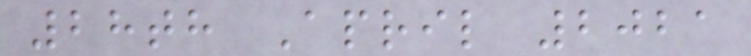28th April 2021
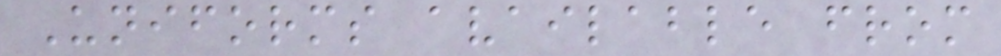Uniforms available from
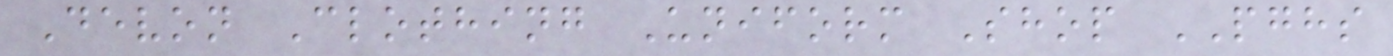Devon Clothing Uniform Shop PGHS
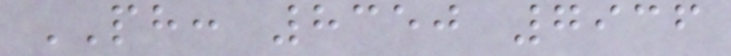PH: 8350 7936
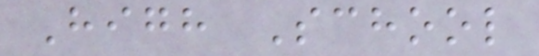High School
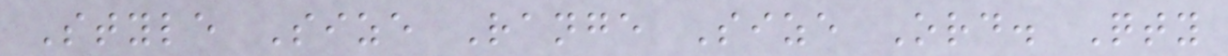Style Size Range Size Ord. Qty
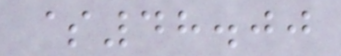$48.00
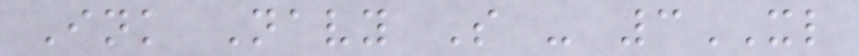Ink Navy S - 3XL
